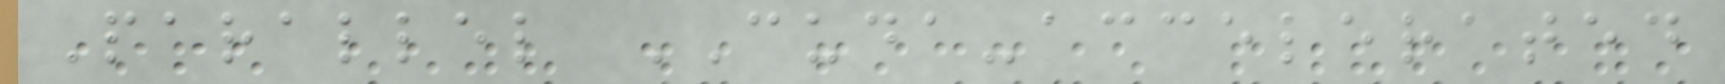Parallel CUDA-accelerated
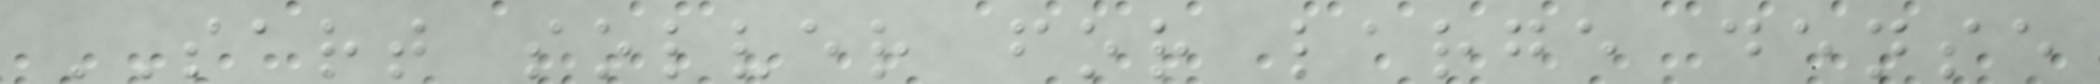SART solver for large dense
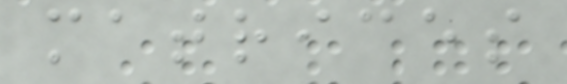matrices
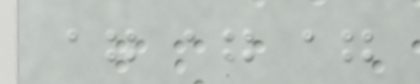===
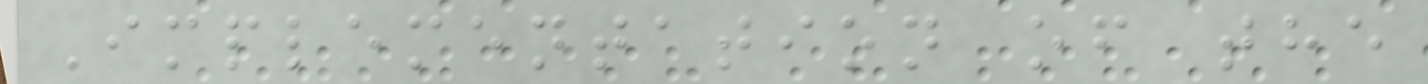Implementation of the
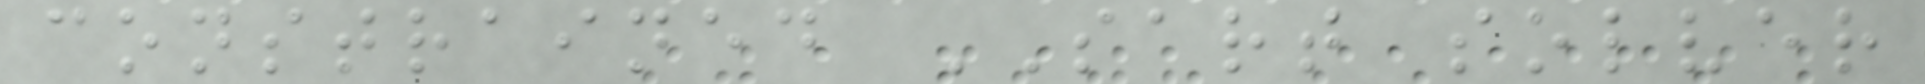constrained SART solver
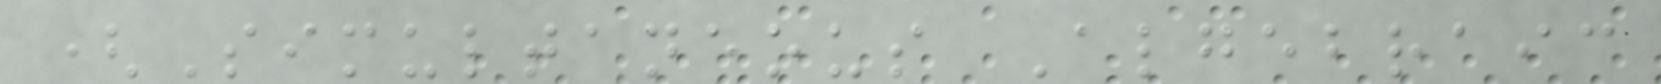(Simultaneous Algebraic
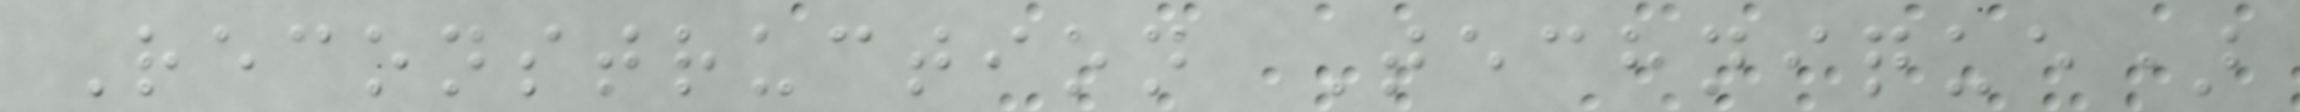Reconstruction Technique)
